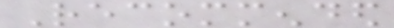Recommended
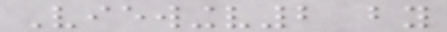Viewingv2 by
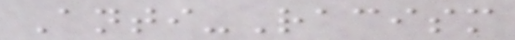Anti-Racism
